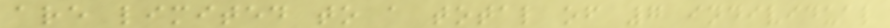are limited to a total of 7 individual
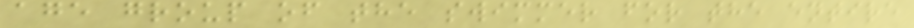age group of the swimmer for the entire
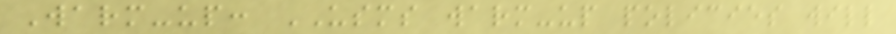Warm-up: USMS warm-up policies will
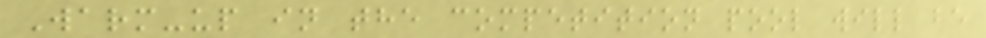Warm-up in the competition pool will be
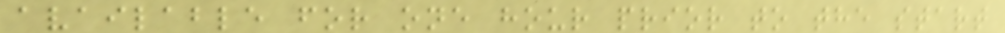available for one hour prior to the start
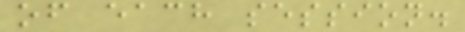of each session.
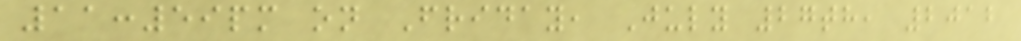11:59pm on Friday, July 27th, 2012
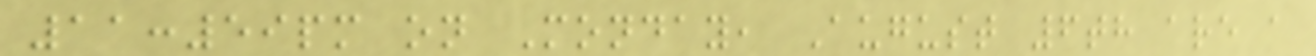11:59pm on Monday, August 6th are a
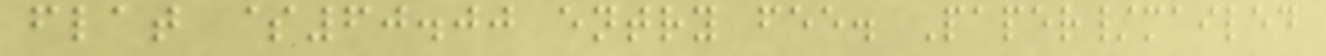flat $60.00 entry fee. Paper/mailed
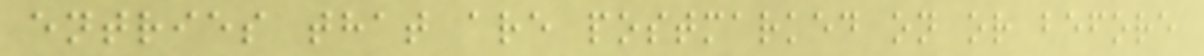entries that are postmarked on or before
